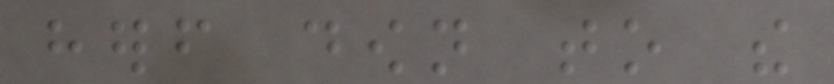herself down to the
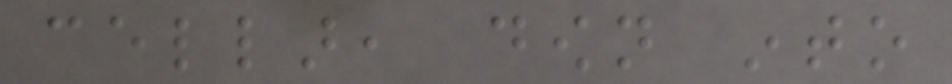cellar, down into
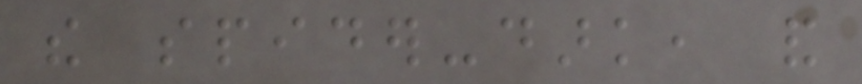the spider-dark, and
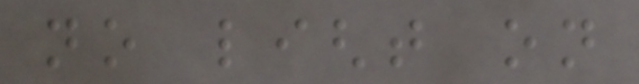no light on
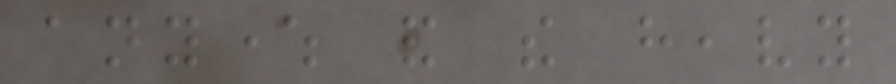anywhere and the heavy
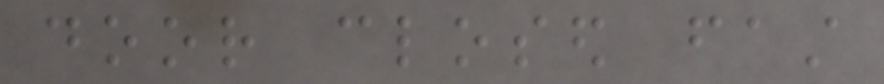door closed fast
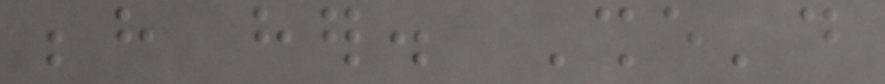behind her. She'd
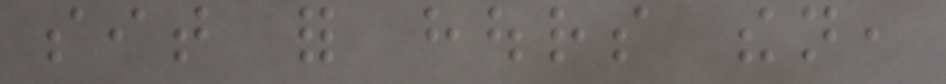sit for hours then,
